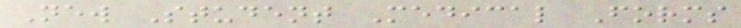New Student Medical Forms
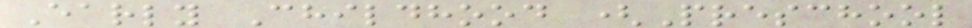Early Childhood (Preschool
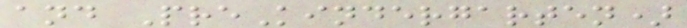and PreKindergarten)
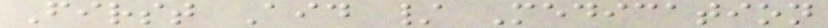First Aid / Medication
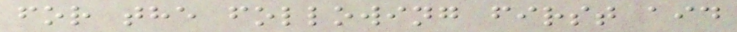for the following first aid
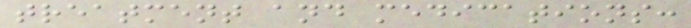treatment and medications:
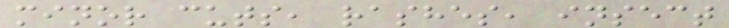minor cuts, rashes, insect
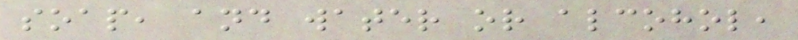soap, and water or alcohol,
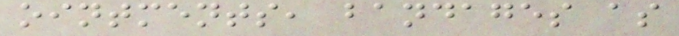ointments, bandages as
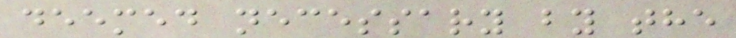deemed necessary by the
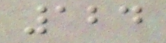124
